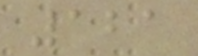121
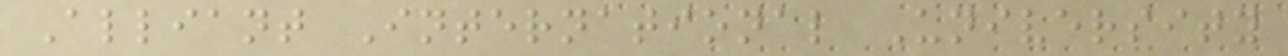Alliant International University
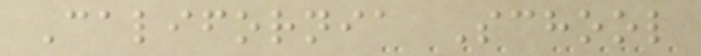California School
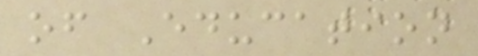of Education
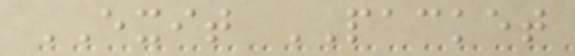EXIT PACKET
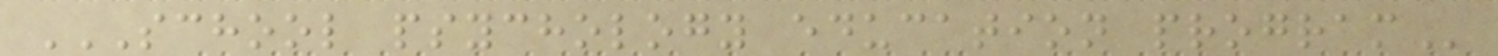SCHOOL PSYCHOLOGY EDUCATION PROGRAM
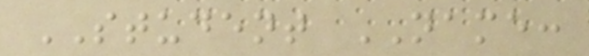STUDENT NAME:
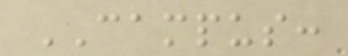CAMPUS:
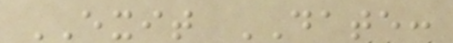EXIT DATE:
